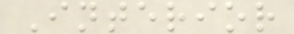Interior
